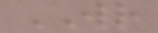WR
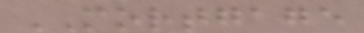MORTGAGE
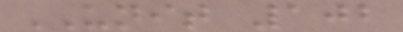UNIT 102
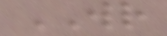WR
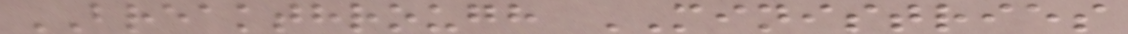BREAKTHROUGH MINISTRIES
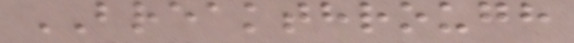BREAKTHROUGH
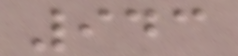943
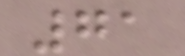71
